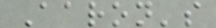Aaron's
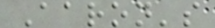Aaron's
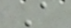A
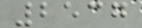2537
